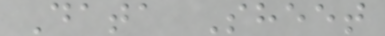Data Sheet
